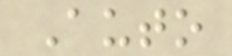Auto
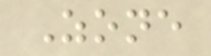Zone
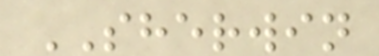SHERWIN
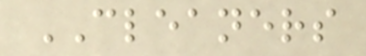CLEANERS
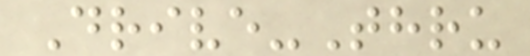Drive-Thru
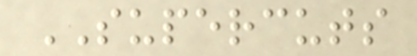SUPERCUTS
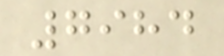7984
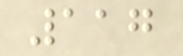117
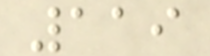119
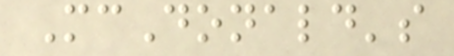McDonald's
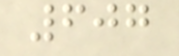607
